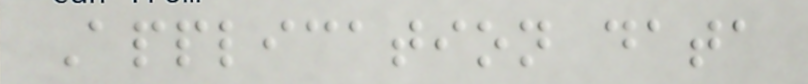Application data
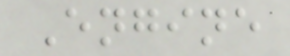Engine
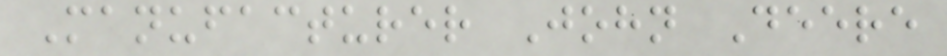Manufacturer John Deere
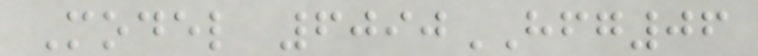Model 6090HFG06
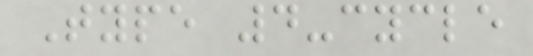Type 4-cycle
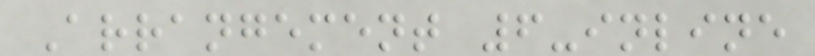Arrangement 6-inline
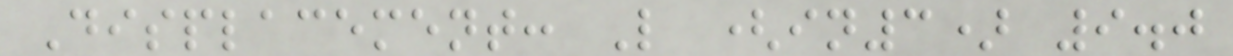Displacement: L (in3) 9.0
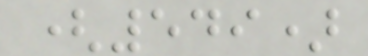(549)
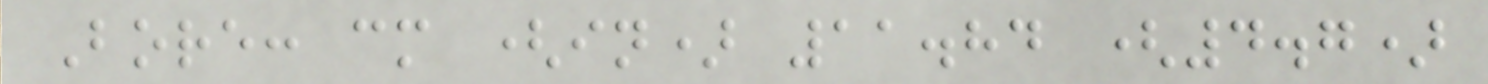Bore: cm (in) 11.84 (4.7)
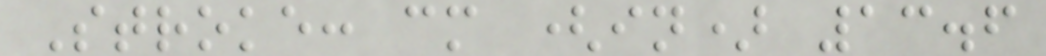Stroke: cm (in) 13.6
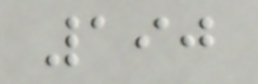190
